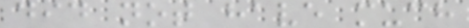did not have much
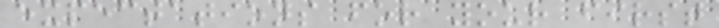expectations for your first
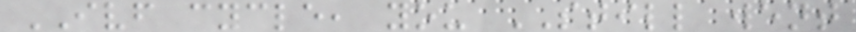IVF cycle, you STILL went
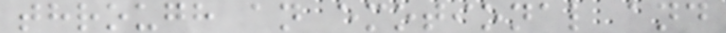through an emotional and
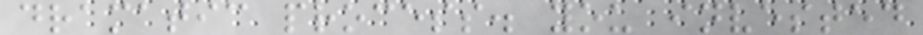dramatic process. you invested
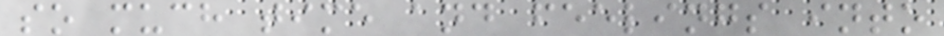so much time and feelings into
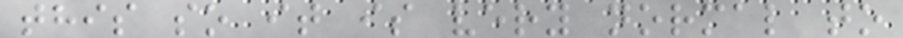this so it is very normal to
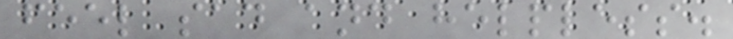feel sad and helpless.
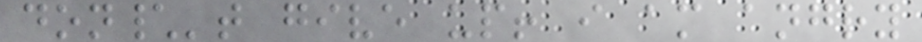don\'t give up! i am angry
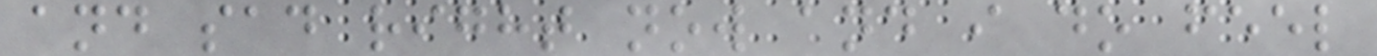and sad right now and i do feel
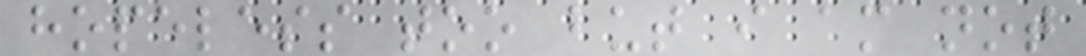hopeless too but i am not
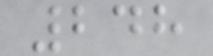248
